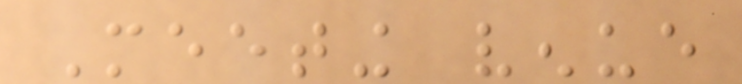Meeting venue
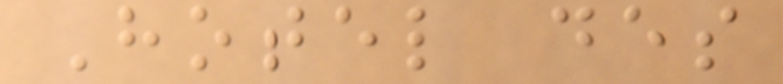Hotel des
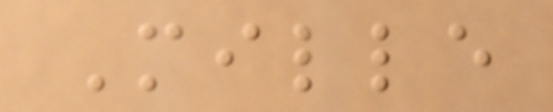Mille
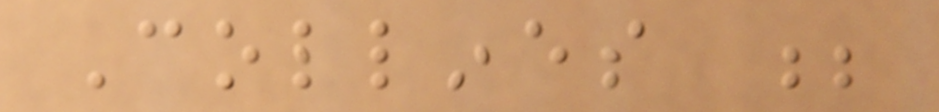Collines ;
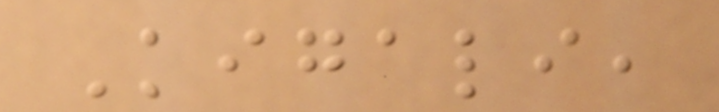Kigali,
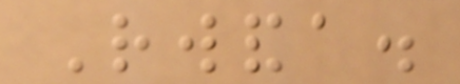Rwanda.
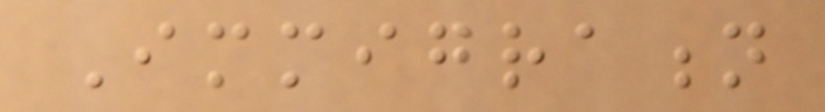Immigration
